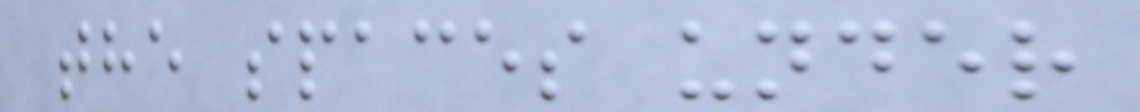the spaces under
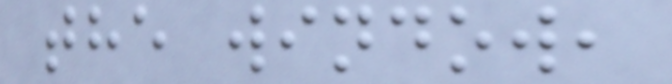the window,
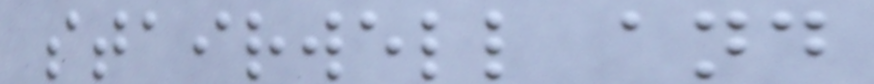stairwell and
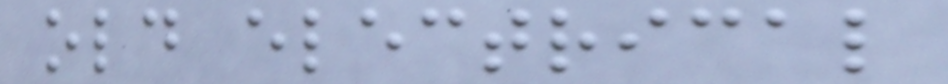old electrical
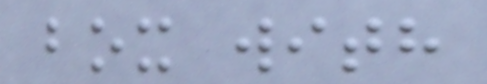box with
